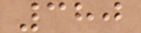380
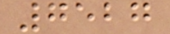7527
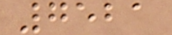7521
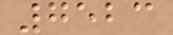7523
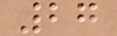27
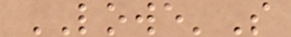LOWE'S
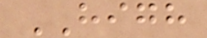HIGH
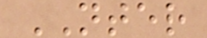NTER
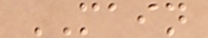MAIN
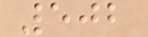502
